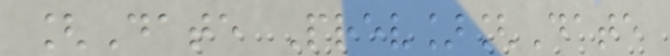[Date Prev][Date
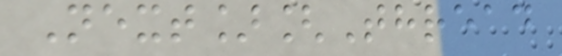Next][Thread
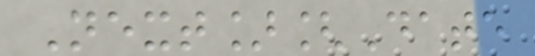Next][Date
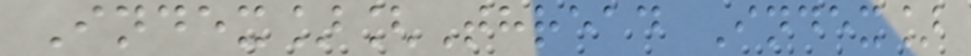Index][Thread Index]
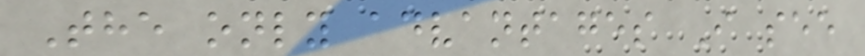The only advantages I see
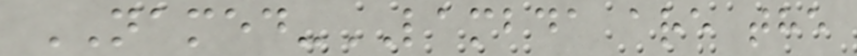NAMED-LAMBDA are the
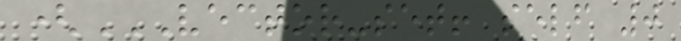(VECTOR-SET! SELF 0
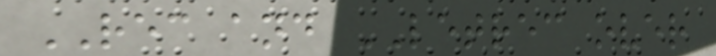REC and LETREC over
